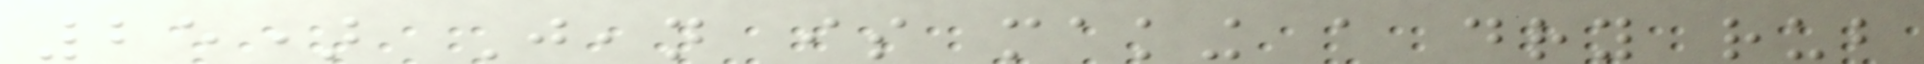25) Jean is making a dry rub
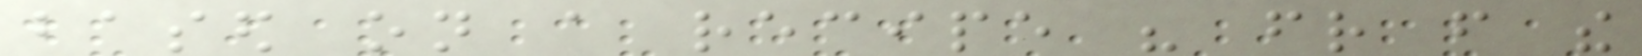based on a recipe his friend from the
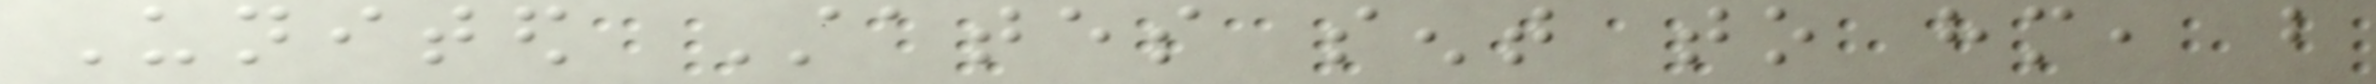United States sent to him, but
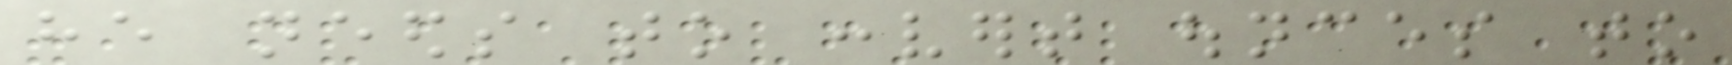he needs to convert ounces to
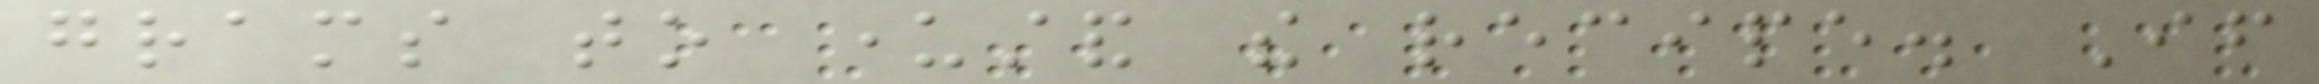grams to understand the recipe. If
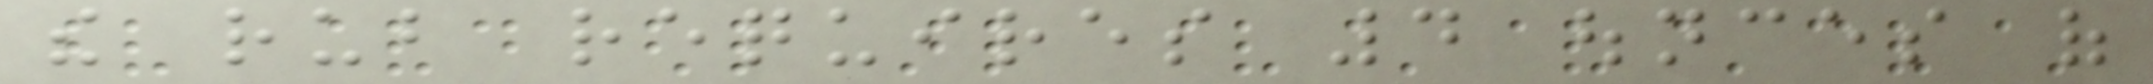the rub requires 4 ounces of
